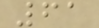61
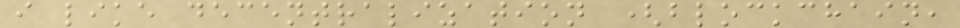i like decentralization (blockchain,
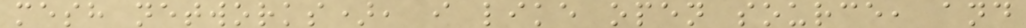mesh networks), i like open source, and
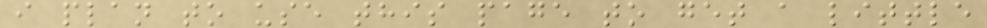i plan to use this page to get a little
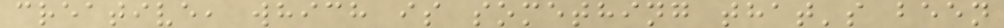creative, which is something that's been
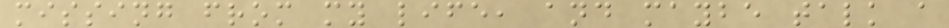missing from my life, and maybe talk a
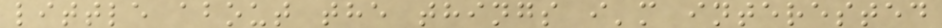little about the things i'm interested
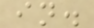in.
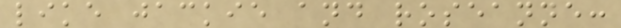like jackie and roseanne:
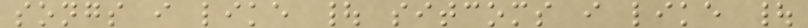songs i like | sitcoms i like |
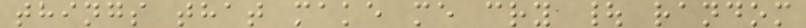things that make me cry | random
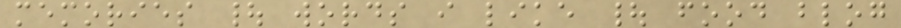memories | words i like | food blog
